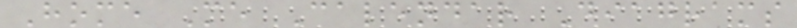Home Me Calendar Diagrams
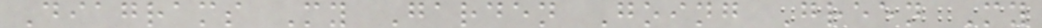Diagrams My Garden Going Green My
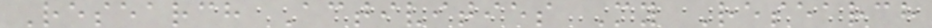Research Activities My Research
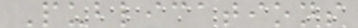Publications
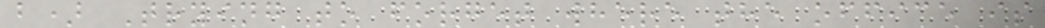b) Trying to forget where the office is
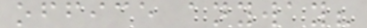office anyway?
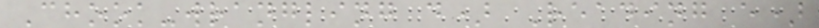Chook-wrangling d) Reading e)
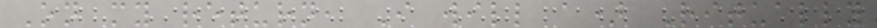On my return, I will a) Ritually
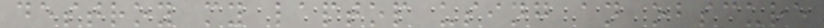destroy my laptop using an obscure
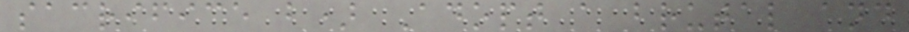sacrifice b) Adopt a brutal and
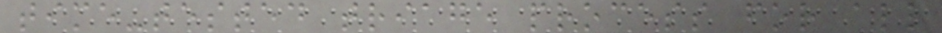time-tested triage process for all
